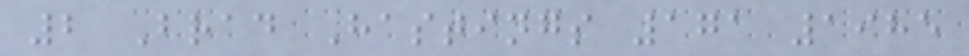2 Brad Hastings 171 1985
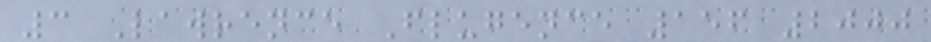3 Lawrence Flugence 156 2000
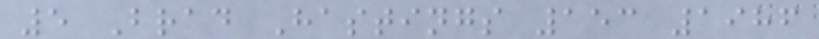5 Brad Hastings 153 1986
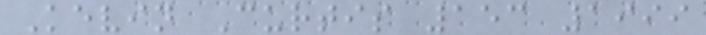Kevin Curtis 153 1999
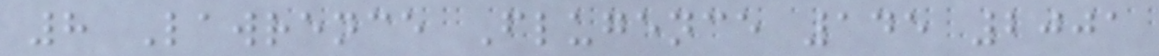8 Lawrence Flugence 145 2001
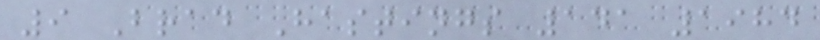9 Brad Hastings 141 1984
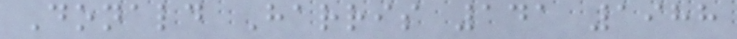Donald Harris 141 1988
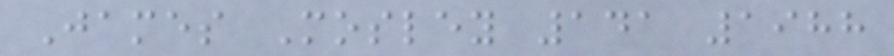James Mosley 141 1988
